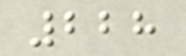228
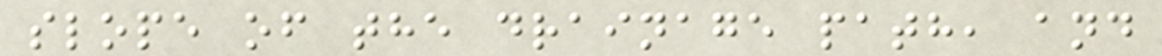slope of the drainage path, and
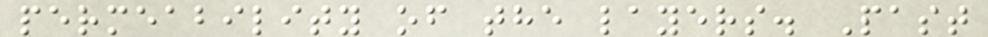permeability of the layers. Past
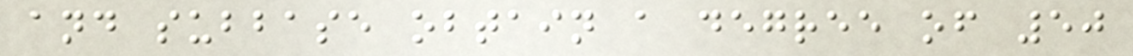and subbase obtain a degree of 50
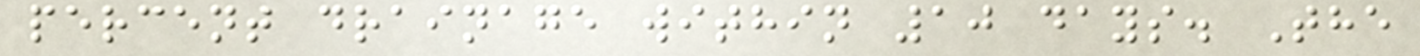percent drainage within 10 days. The
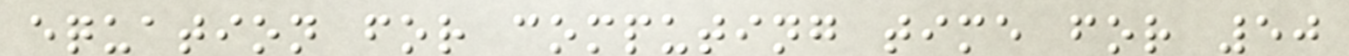equation for computing time for 50
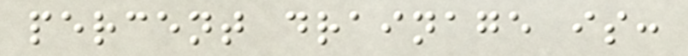percent drainage is:
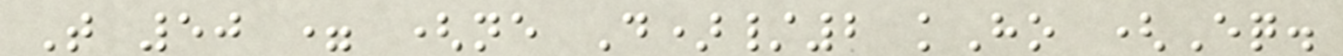T 50 = (ne D)/2 kHo (Eq.
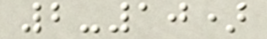2-10)
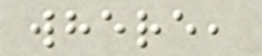where,
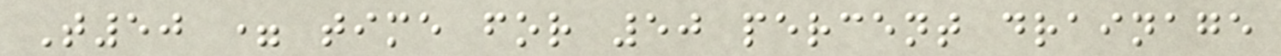T50 = time for 50 percent drainage
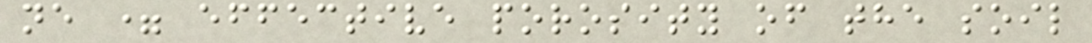ne = effective porosity of the soil
